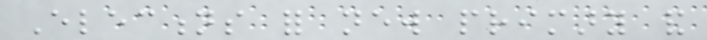Elections for new primary and
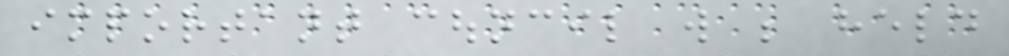important council will be held
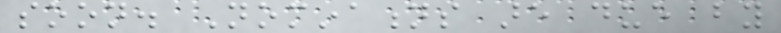soon. Nominations are due by
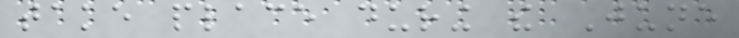take place during the June
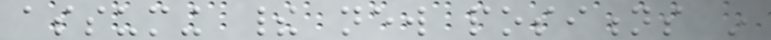assuming their new positions in
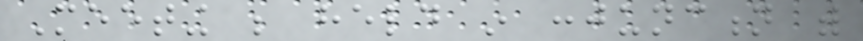Meeting be held in conjunction with
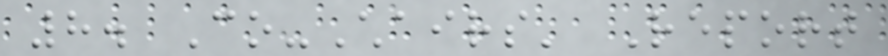8. Co-Chairs' Report
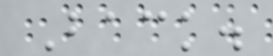Back.
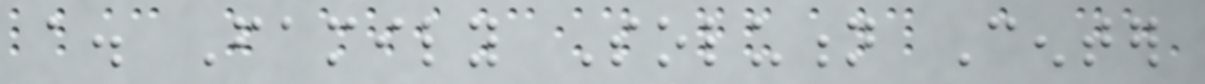a. Family Solution Center
